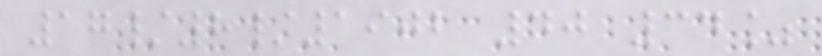17/8/1902 40 34%
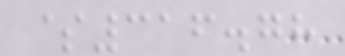$316.78
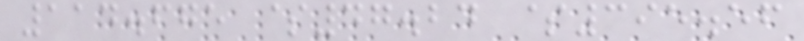114.675 $47.24 $395.56
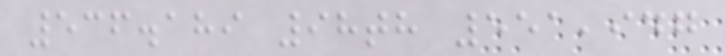536.189 98th 551,947
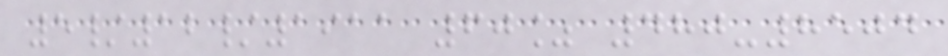5/12/1911 60% 480-8504
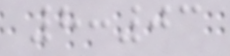8:03
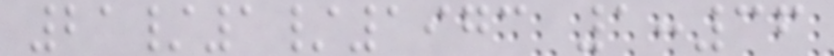21/1/1973 1:36
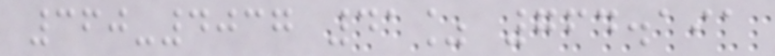360-4037 41% 764.191
